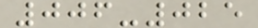006-025
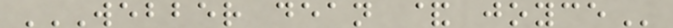WEBBER DEAN & JOYCE
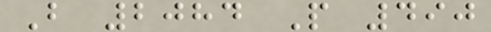B 2084 P 490
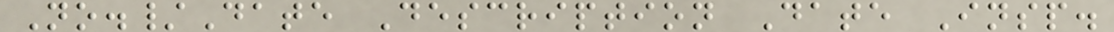No./Date Description Date Insp.
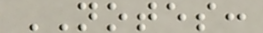NOTES:
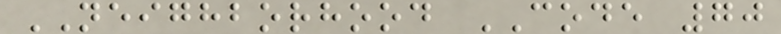NEIGHBORHOOD CODE 70
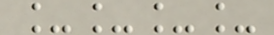____
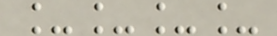____
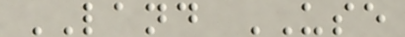LAND USE
